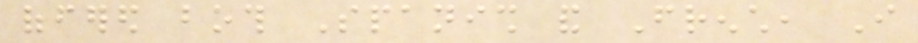offered both Spanish and French, I
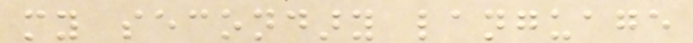my secondary language
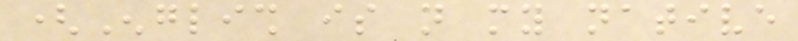(English is not my native
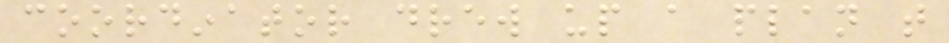coordinator drew up a plan that
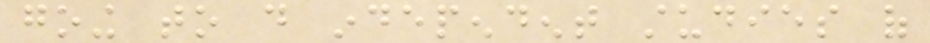going to do independent studies of
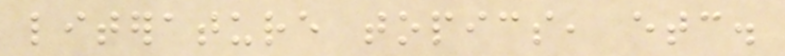literature topics, etc.
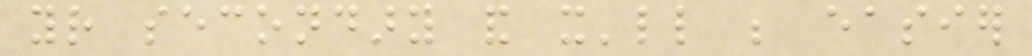your secondary and it'll be easier
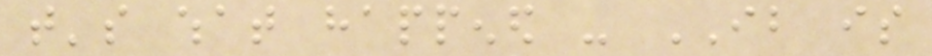that's what happened - IB is
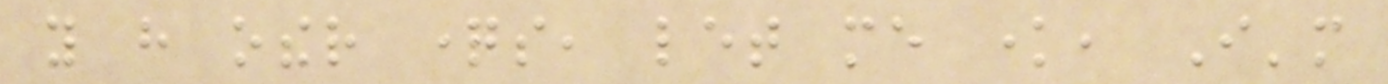you have other questions, let me know, I'm
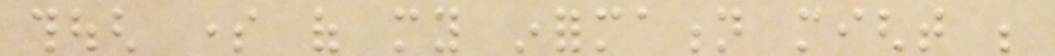though some of my information might be
